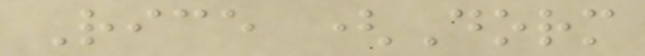Rice (Dorm
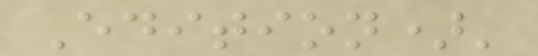Edition)'
